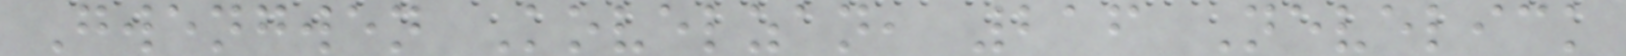Gwengwen Kovelzan, 216 Nevelick
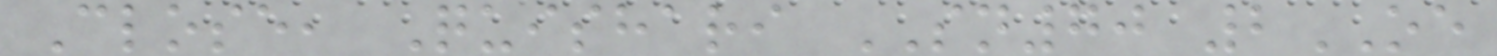Close, Quishari SN70 2OE
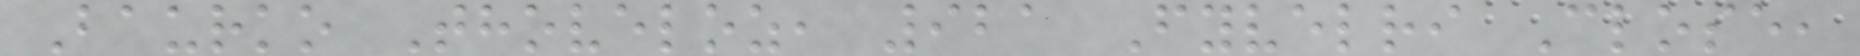Baurko Thoveloz, 921 Fyvelri Close,
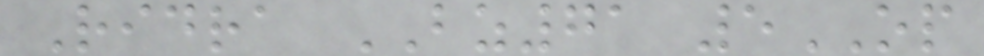Ridra BZ71 5OP
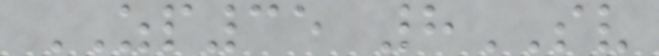ZP35 8SV
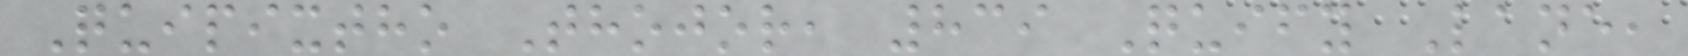Quipixtho Thojor, 839 Quify Lane,
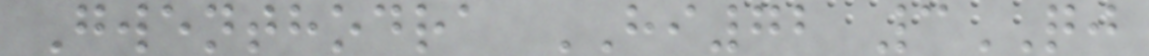Gwenthodra HI72 3QJ
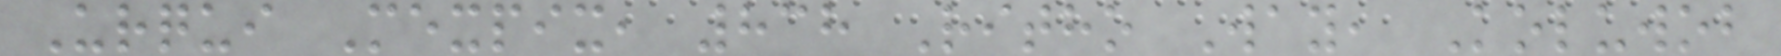Urqui Mexpix, 838 Ritho Way, Koluwob
